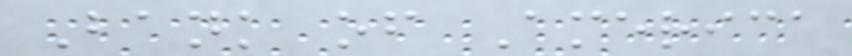Bank of America
